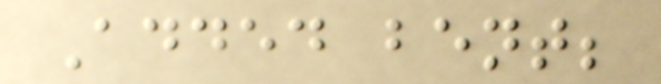Added bent;
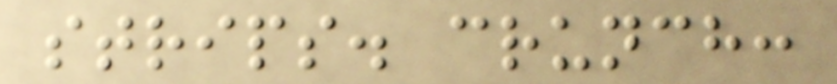strips. crunch:
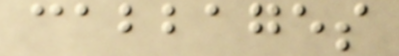cabbages
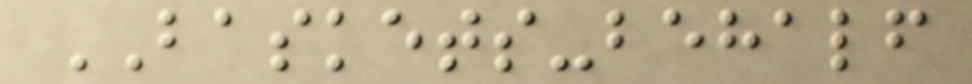BASKETS-behalf
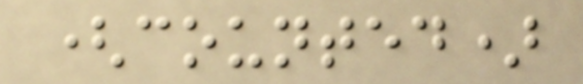(counted)
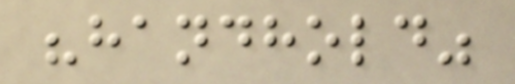"handhold"
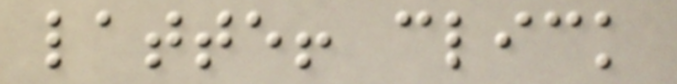latte! click
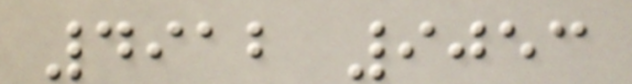4912 9053
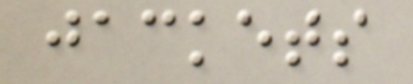jackets
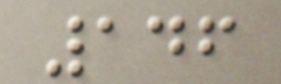146
